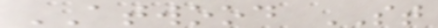ATWOOD ST
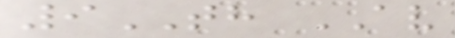9TH AV
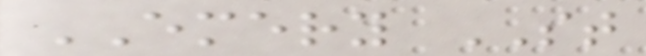EMERY ST
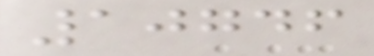10746
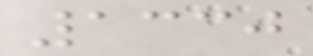1330
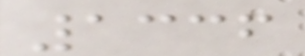1336
